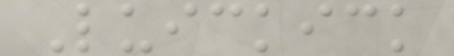Luickick
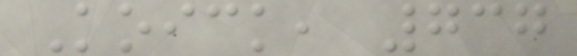Koick, 737
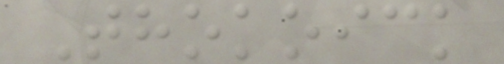Thokoick
